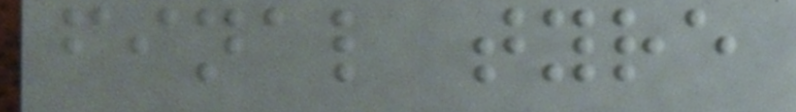final tyre
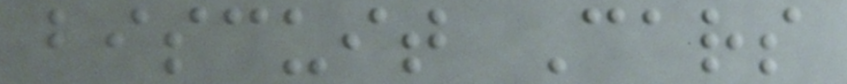biscuit Cars
